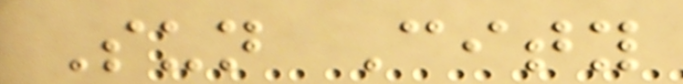Sun City
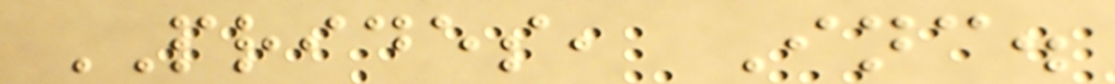PRIDES, Inc.
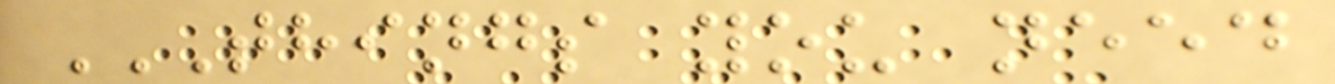THINGS YOU NEED
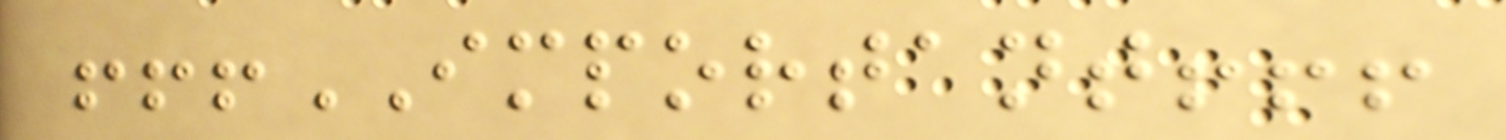!!!IMPORTANT!!!
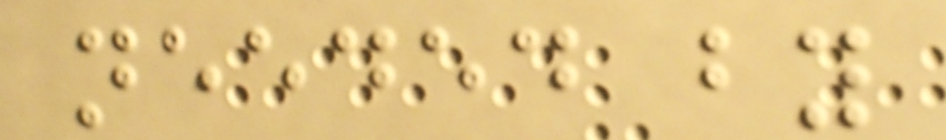needed by
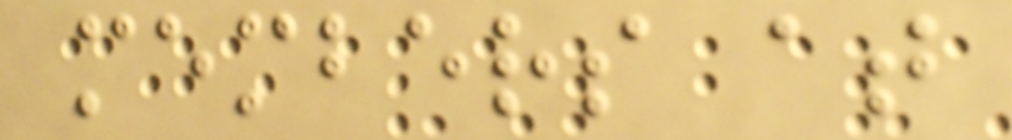members at
